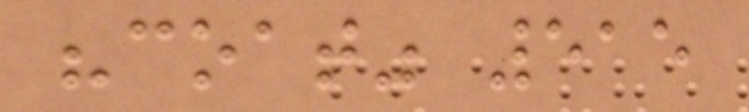"coat" 515
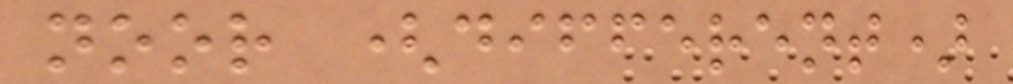noor (different)
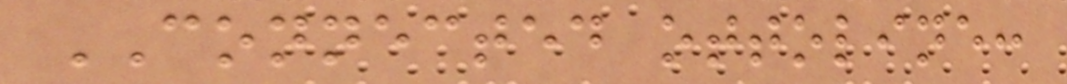CONNECTED ottoline:
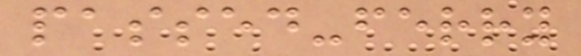passed-ferry
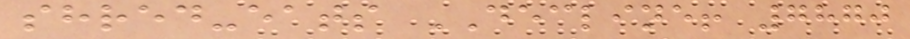shred-eats DECLINE! 7870
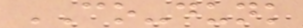CO-dunk
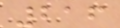216
